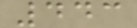443
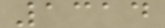1314
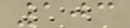103
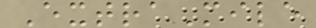ExtraMile
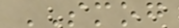SMOG
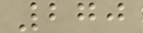270
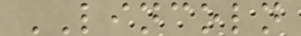LINCOLN
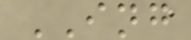ING
